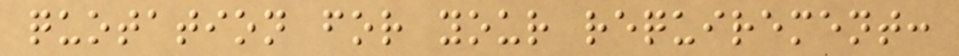quotation for your requirement:
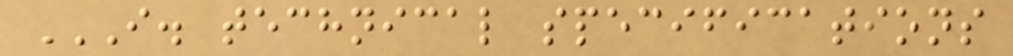I. TECHNICAL SPECIFICATIONS
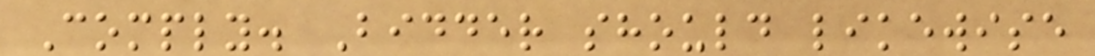Comply. Bidder should likewise
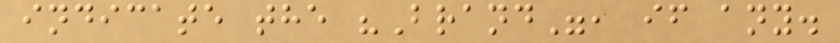indicate the "Brand", if any.
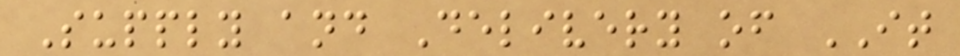Supply and Delivery of IT
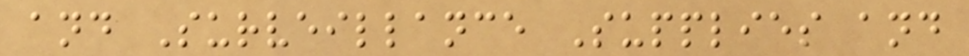and Surveillance Supplies and
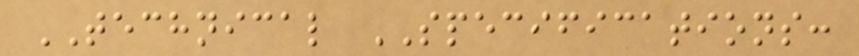TECHNICAL SPECIFICATIONS:
